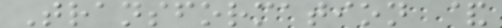Transformation &
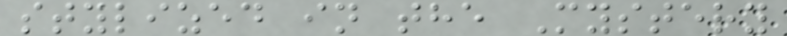stylized in the Mystery
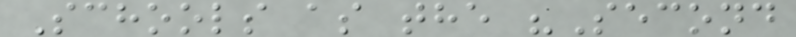Schools as the "Second
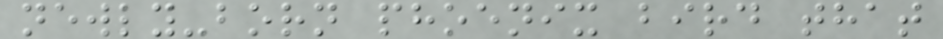newly-born phoenix bird that
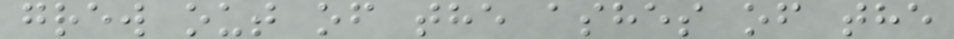grew out of the ashes of the
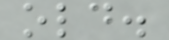old.
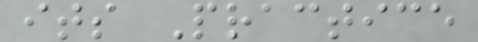its Practice
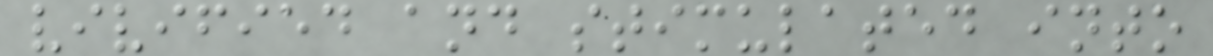vivified and stimulated into
